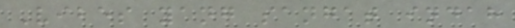Vibes yang sangat indah
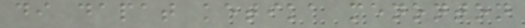di dapat ketika menonton
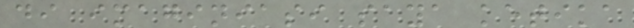di imaginiasi saya ketika
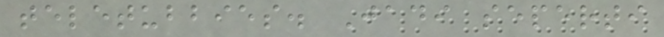teletubbies. Jadi seperti
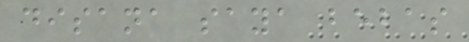disana saya bebas
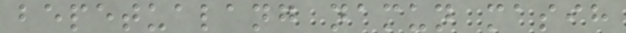bepetualang namun masih
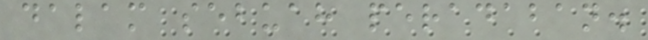dalam sebuah peradaban.
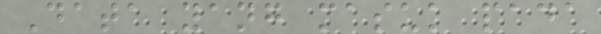Data yang masuk pada
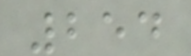254
